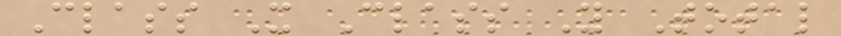Class X Class Y Total
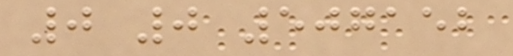0 0 507152
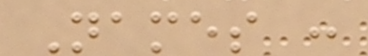Names :
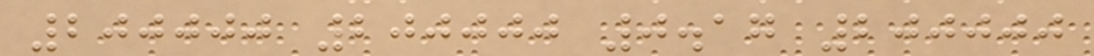200000 200000 0.17 200000
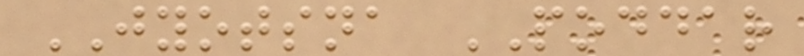JYOTSNA PODDAR
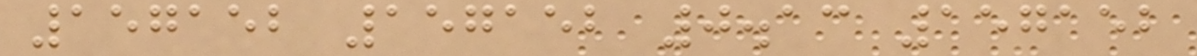157152 157152 0.13 157152
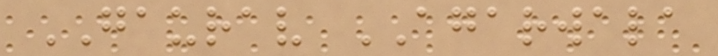GAURAV AGARWALA
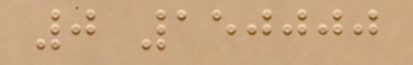0 150000
